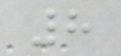8
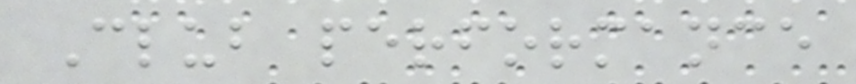Club performance
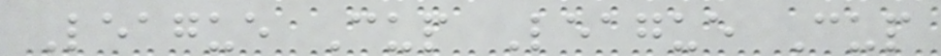League Cup League Cup
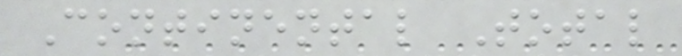Continental Total
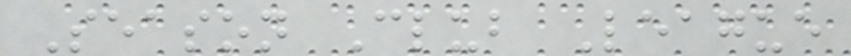Season Club League
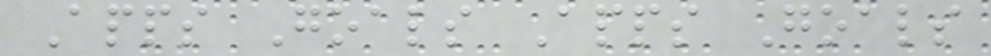Apps Goals Apps Goals
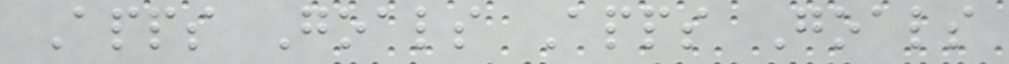Apps Goals Apps Goals
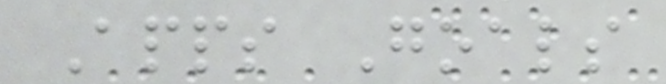Apps Goals
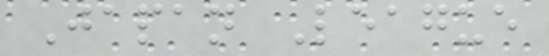Japan League
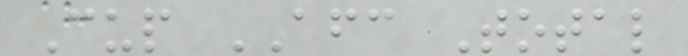Cup AFC Total
